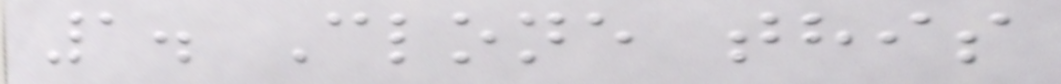1. Clone this
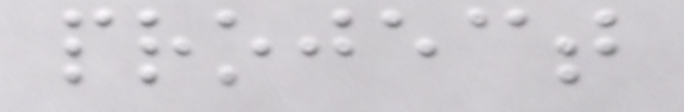project
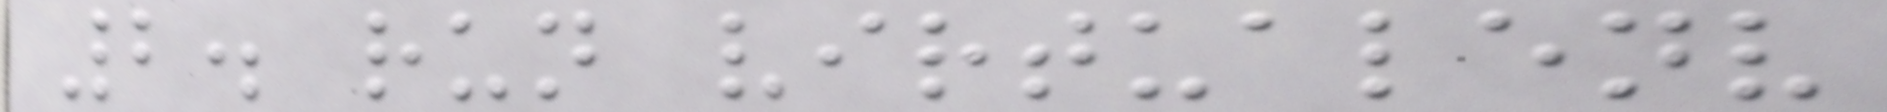2. run virtualenv
